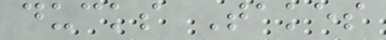ducks Takes
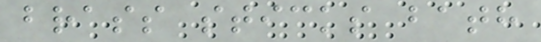brass sticks bath
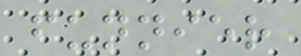funnier
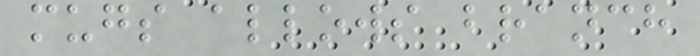mugs allows branch
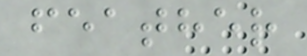feather
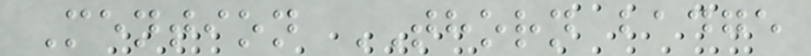Mention THORN badge
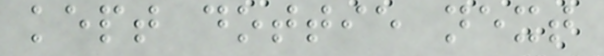kept dottie next
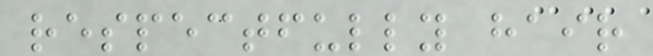respectfully hair
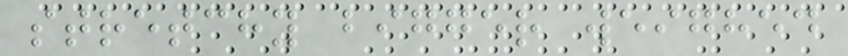stretchy bigger weighed
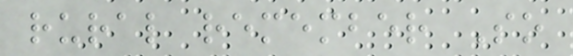rural remember So
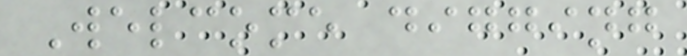Welcome digging
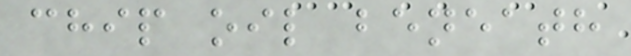chip oil beneath
